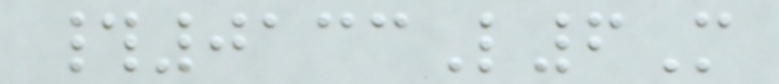#0133L6M
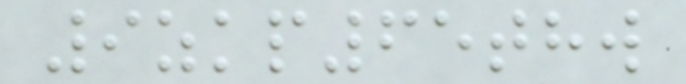9zkp65thw
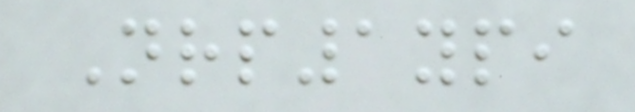Nrp1ypi
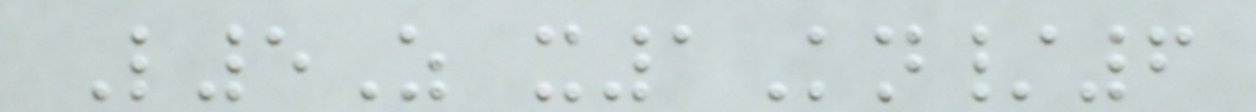L5Z x1Kn/6
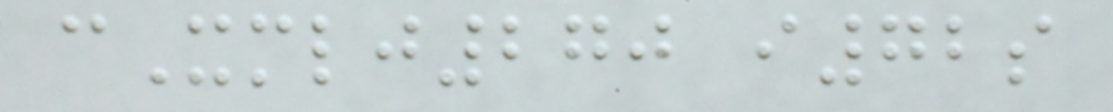cXmlj270 i72s
